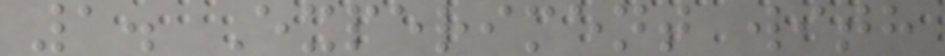1. Experiment with
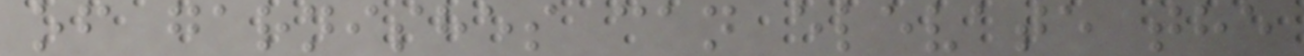of garnishes can elevate the
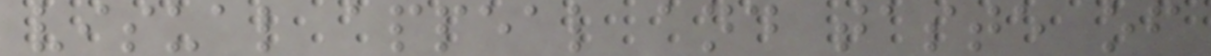visual appeal and taste of
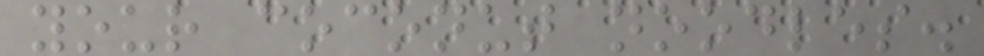your coconut noodles.
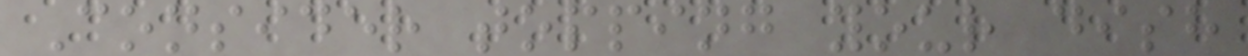Consider topping your dish
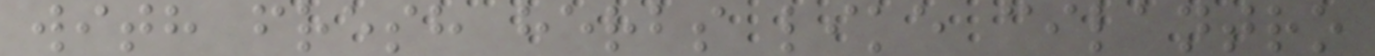with fresh herbs like cilantro
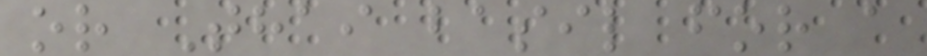or Thai basil for a
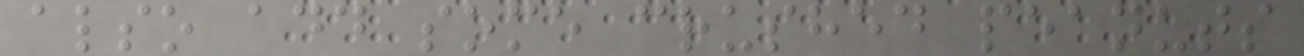also add some crushed peanuts
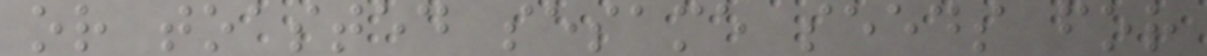or toasted sesame seeds for
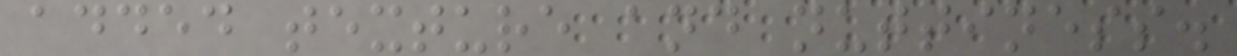added texture and nuttiness.
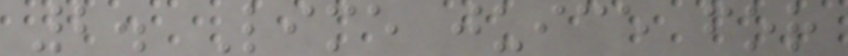2. Lime juice for
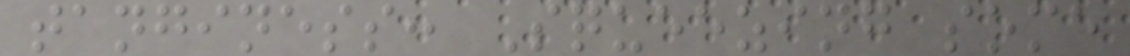tanginess: Squeezing some
